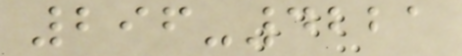296-4221
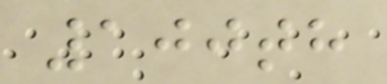100th
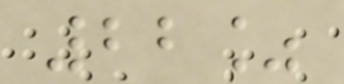22%
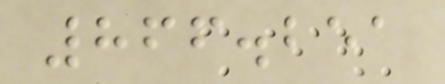866.251
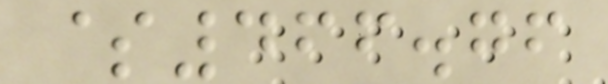$466.76
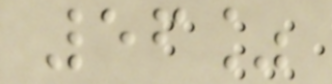56%
